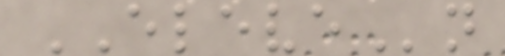ELEVEn
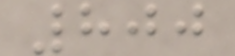800
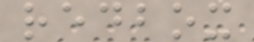redbox
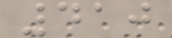410
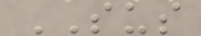SUS
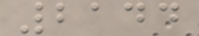2144
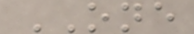ONE
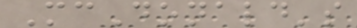McDonald's
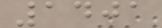1401
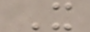X
